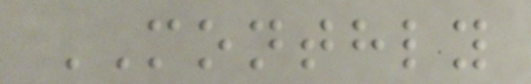MONTHLY
